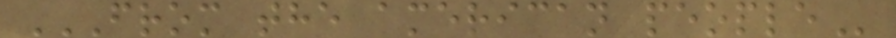FROM THE AMERICAN PEOPLE
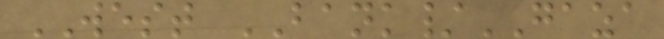WEST BANK/GAZA
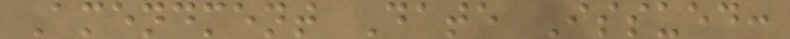Amendment Date Issued:
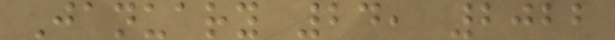January 24, 2022
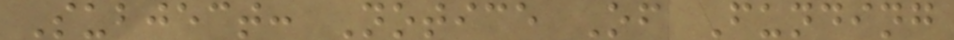Subject: Notice Of Funding
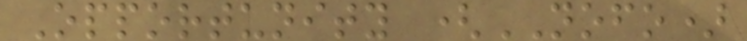Opportunity (NOFO)
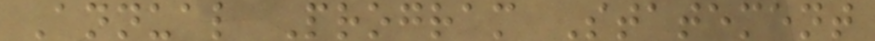Annual Program Statement
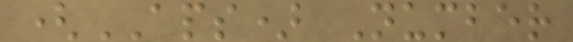(APS) Number
